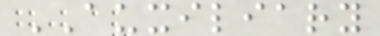AUXILIARY
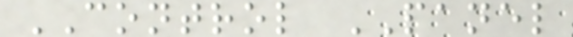CONTROL PANEL
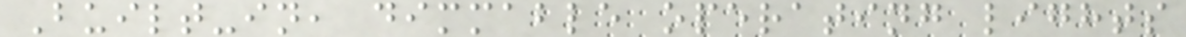Built-in, dimmable operating lights
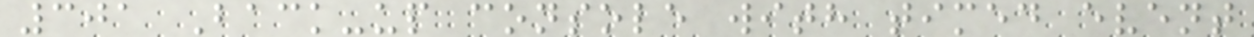301 Back-up console with timed event
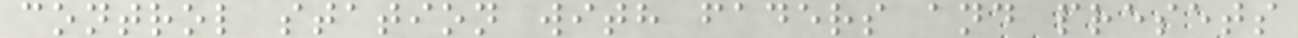control station with faders and presets
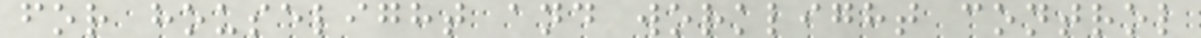for houselight and worklight control
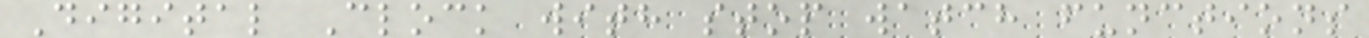Digital Clock with stop watch functions
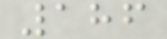186
